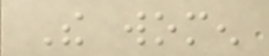The women
